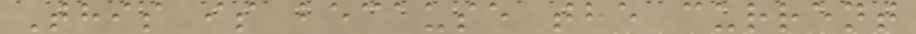This is because the current
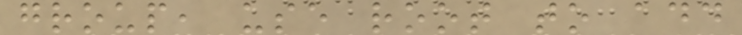group, use root to add
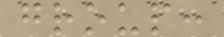group:
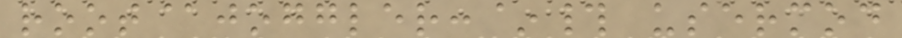root@joggler:~# usermod
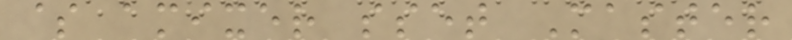$ amixer sset Master
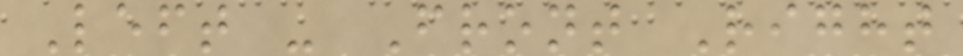Left - Front Right
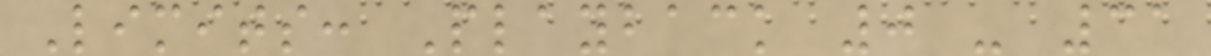Limits: Playback 0 - 31
